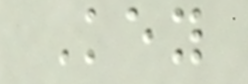Key
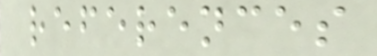references
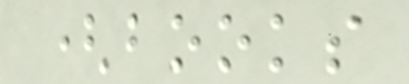(books
